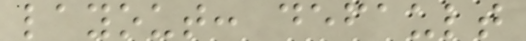layout: default
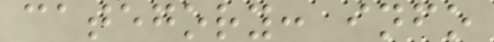category: info
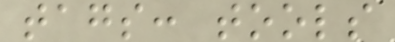tags: tools
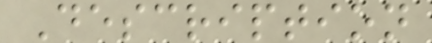Description
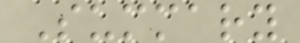Summary
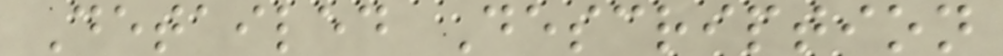Detailed Description
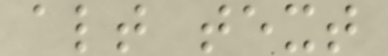alt text
